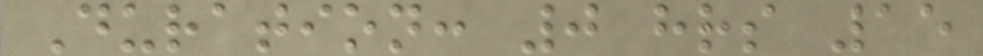Duration: 0 hrs 15
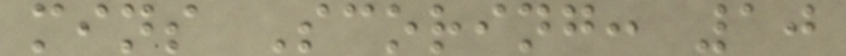mins Scoring: 10
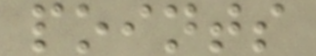points
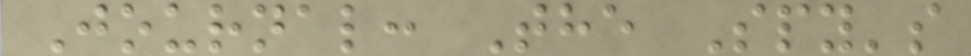Journal: The Spy's
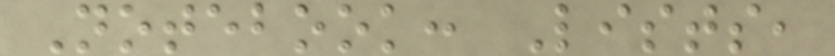Notebook: Lists,
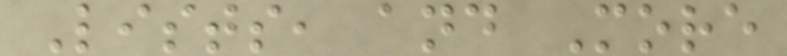Lists, and More
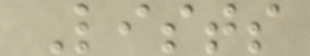Lists
